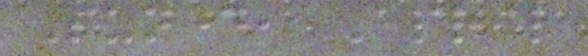Sunday, April
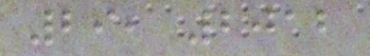29, 2012
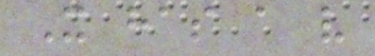It has a very
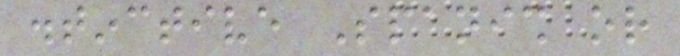distinctive Spanish or
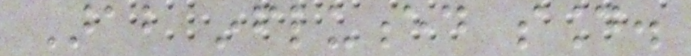Arab influenced sound.
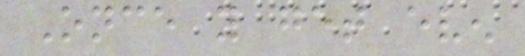Once you get even
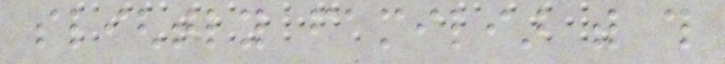slightly familiar with this
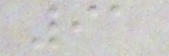91
